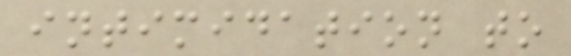intimidation to
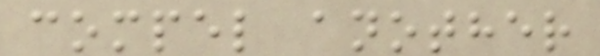compel another
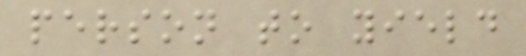person to yield
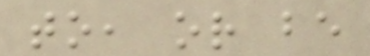to, or be
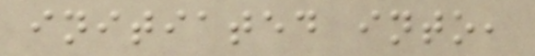initiated into,
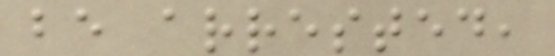be arrested,
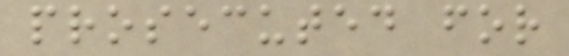prosecuted for
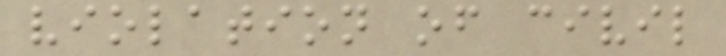violation of civil
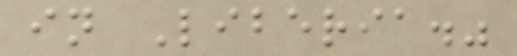in Liberia."
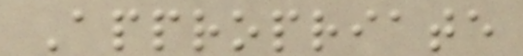Appropriate
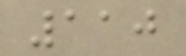110
